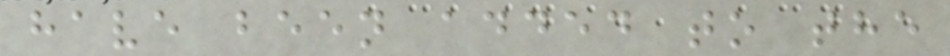have been added to the
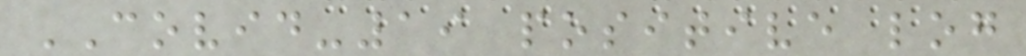COVID-19 positive log
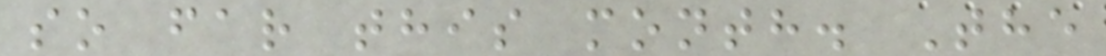so far this month. The
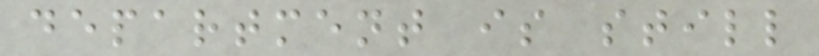department is still
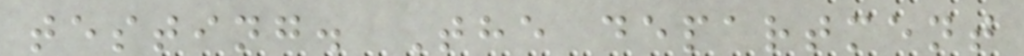testing. The department
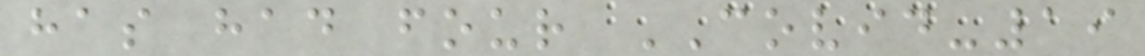has had four COVID-19
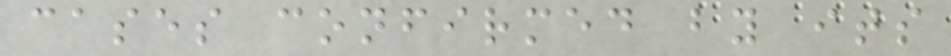cases confirmed by its
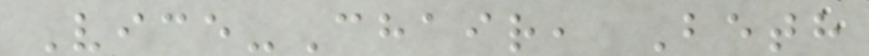Vice-Chair, Beth
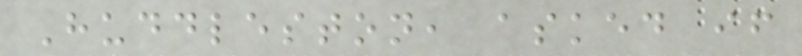Huddleston, asked if
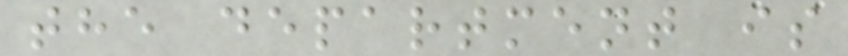the department is
